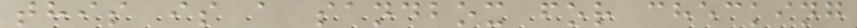this is a sandbox for checking
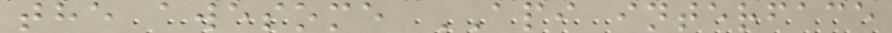the awesome API interface
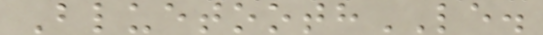BluetoothLE.
